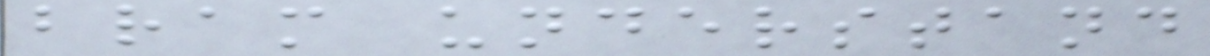bram understand
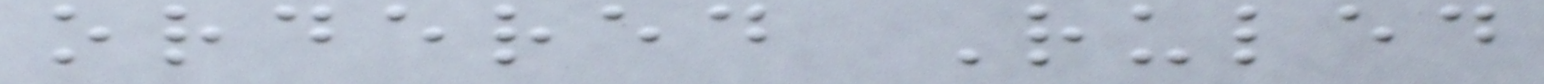ordered Ruled
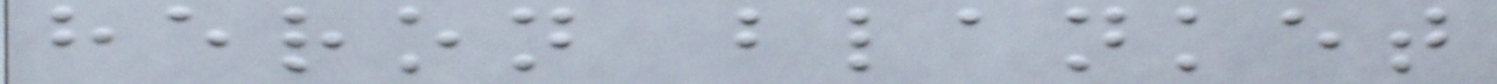heron blanket
